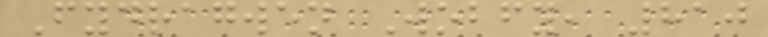Fydragwen Wobfy, 810
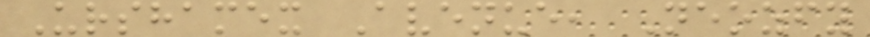Urshamex Avenue, Neozfy
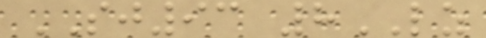SJ93 8LZ
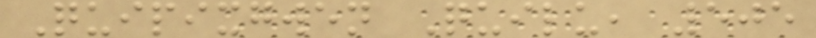Quipixgwen Quilu, 505
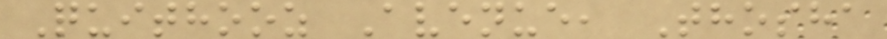Quithooz Avenue, Thosha
